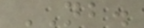NB.
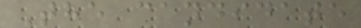The candidate
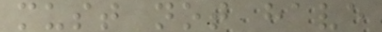must not have
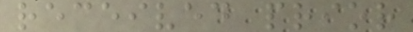received prior
